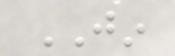JIN
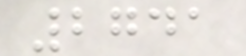2741
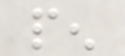pen
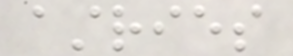astries
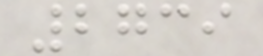2739
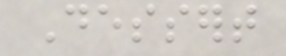Dessert
